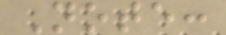Note:
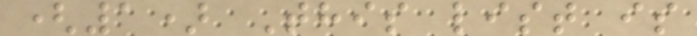(1) This list is
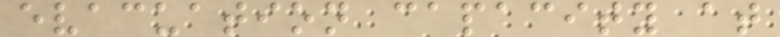evacuation capacity at
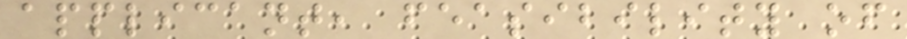applicant, feasibility of
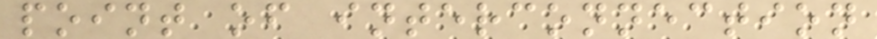point of interconnection
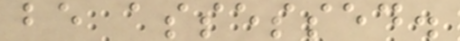be assessed.
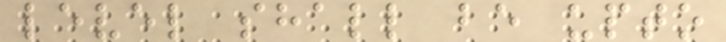level shall be upto
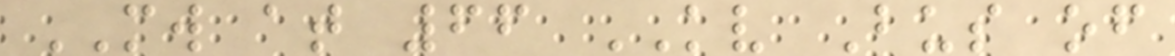MW at 66 KV Bus of
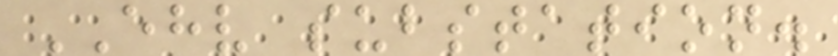EHV substation.
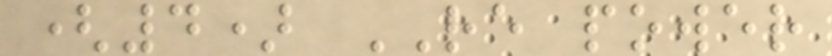(4) RE power
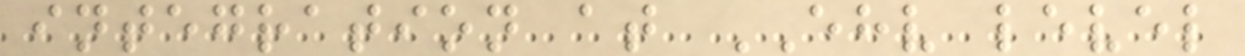integration at EHV level
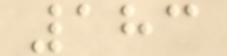183
